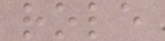role
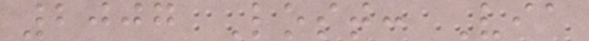2007 Lost: Via
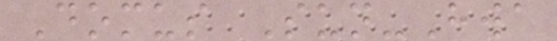Domus Sun-Hwa
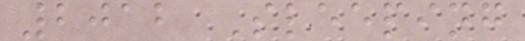2012 Sleeping
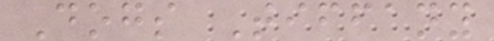Dogs Tiffany
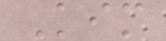Kim
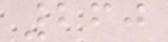260
